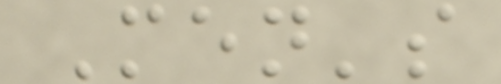Men's
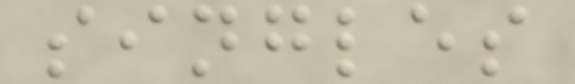singles
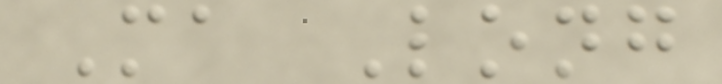Ma Long
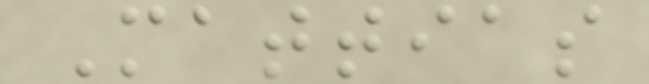Mattias
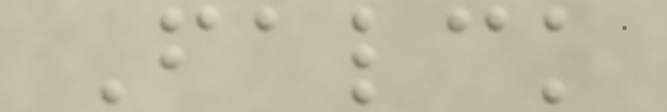Falck
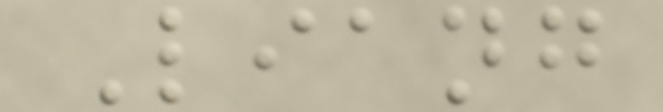Liang
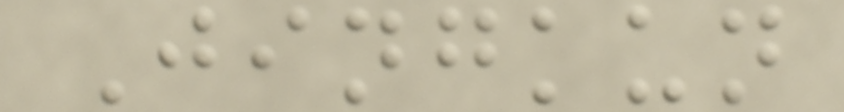Jingkun
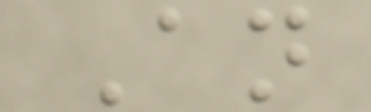An
